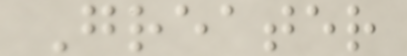Greater
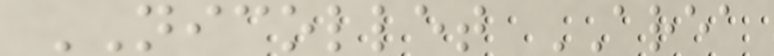NICOLLET AREA
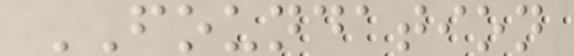FOUNDATION
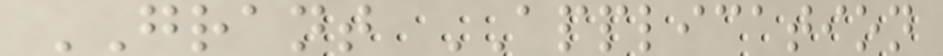GRANT APPLICATION
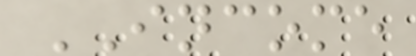INCOME
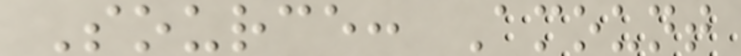Source: Amount
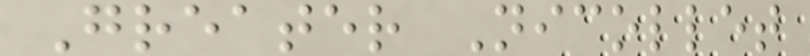Greater Nicollet
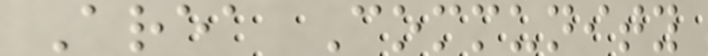Area Community
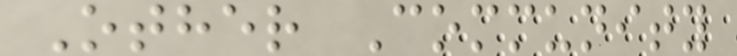Other Community
